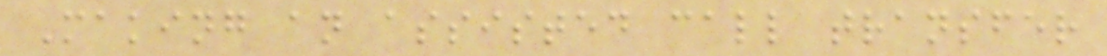Making an assisted call transfer
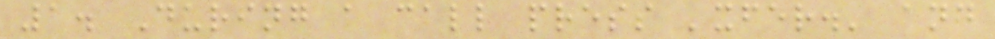1. During a call press 'xfer.' and
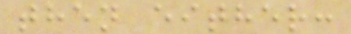then either:
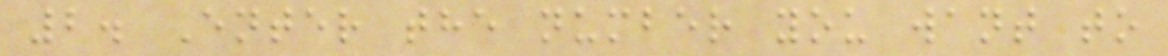2. Enter the number you want to
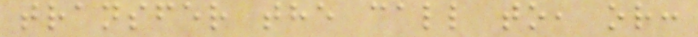transfer the call to, or:
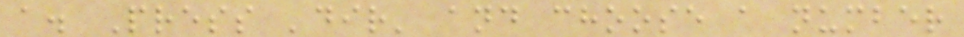a. Press 'dir' and choose a number
